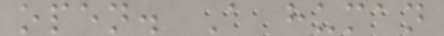open. A human
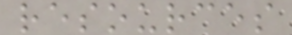resources
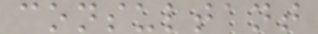consultant
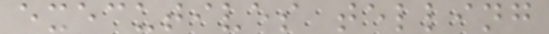executives telling
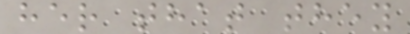her that they
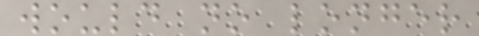would no longer
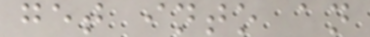get into an
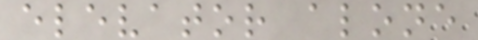elevator alone
